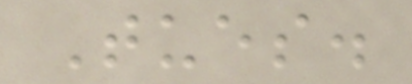Tues.
